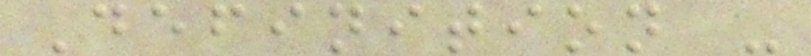Definition -
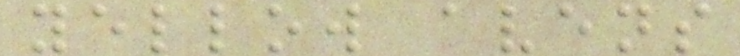yellow avens
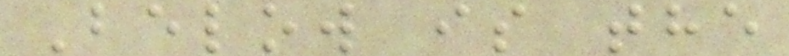Below is the
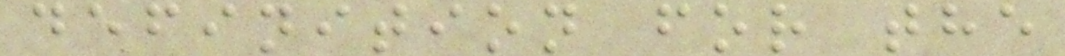definition for the
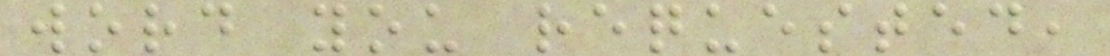word you requested,
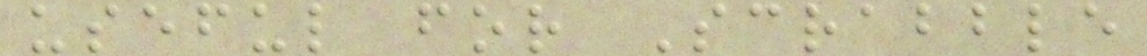useful for Scrabble
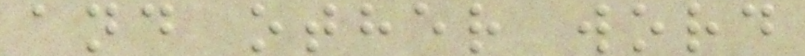and other word
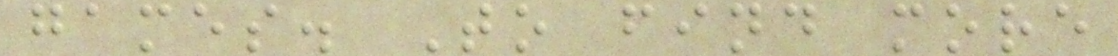games. To find more
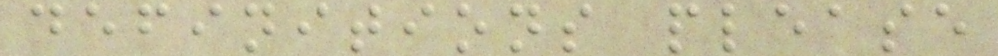definitions please
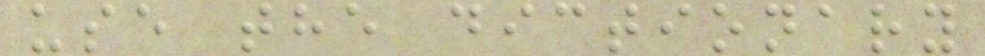use the dictionary
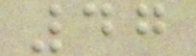47
